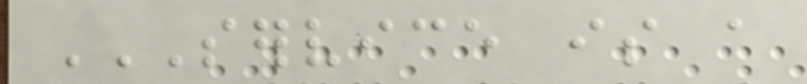SERVICE IS A
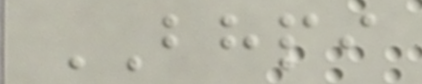BHPI
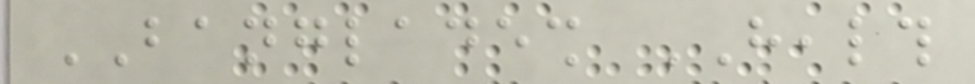BANGLADESH HEALTH
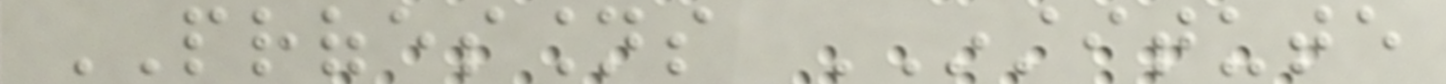PROFESSIONS INSTITUTE
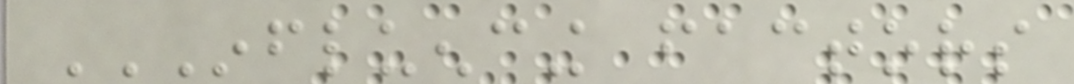INFLUENCING FACTORS
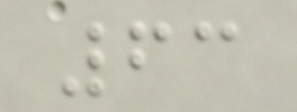63
